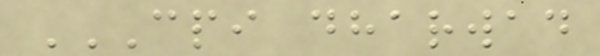CPI DHARWAD
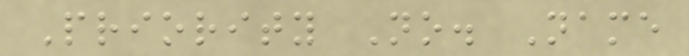Priority No. Name
